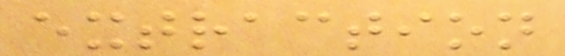extraction
